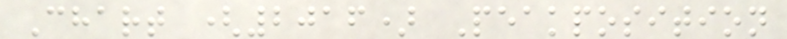Chart (2016) Peakposition
